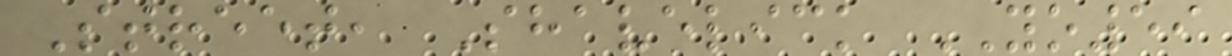Street, Shavelick YO59
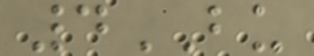4BU
